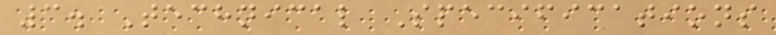3. Technical Specifications
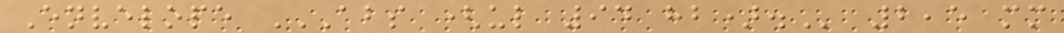Envelope ABS (UL 94 HB). 2,5 mm
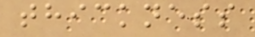thickness
